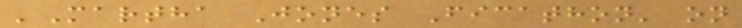'Martha Jones Ficathon' on
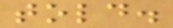told.
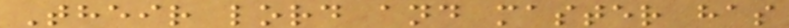Their lord and master has
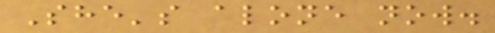She's alone now.
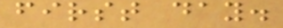first day.
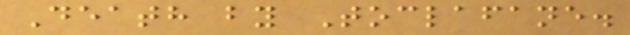Death by Toclafane.
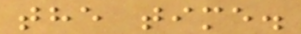the time.
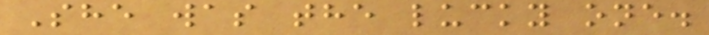She was the lucky one.
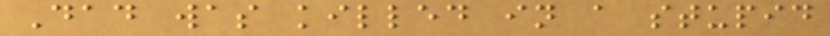Dad was killed in a stupid
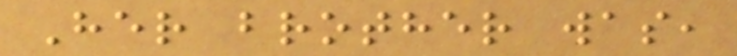Her brother was,
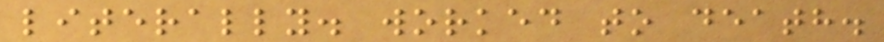literally. worked to death.
